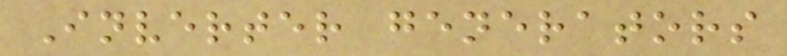Inverter generators
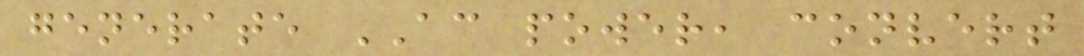generate AC power, convert
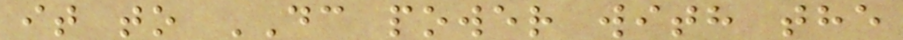it to DC power with the
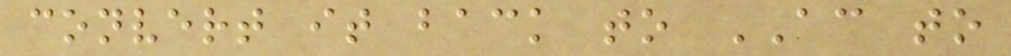convert it back to AC to
